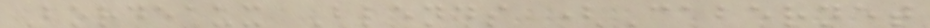Bordeaux Blends (Cabernet
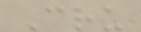Cru
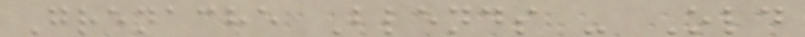Grenache Blends - Old
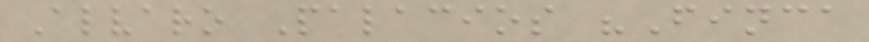Alvaro Palacios "Finca
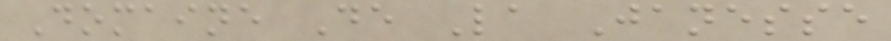Domaine De La Janesse
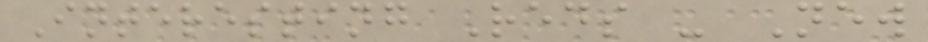Interesting Reds - New
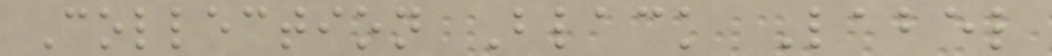Collection Black Label
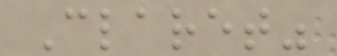Claret"
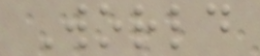World
